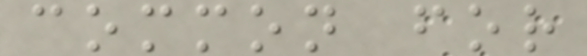common for
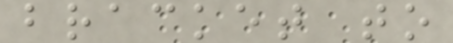bracket to
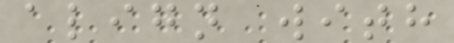align with
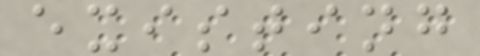existing
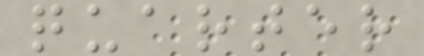quarter
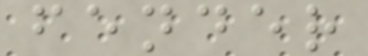fender
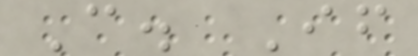C. If
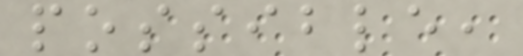possible,
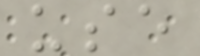use
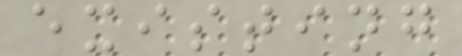existing
